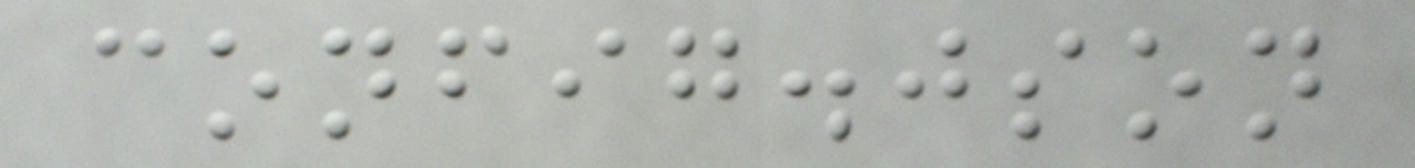config.json
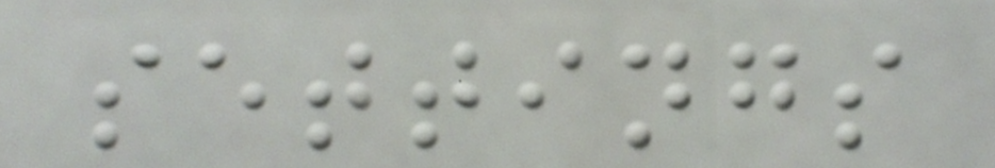settings
